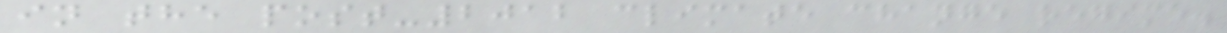in the post-2012 climate change regime.
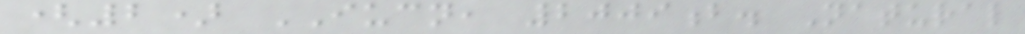(2) IUCN, 2009b. Natural
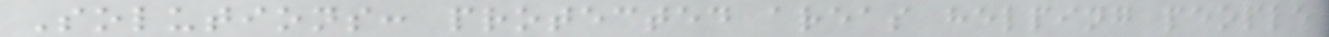Solutions: protected areas helping people
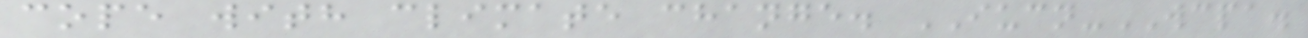cope with climate change. IUCN-WCPA.
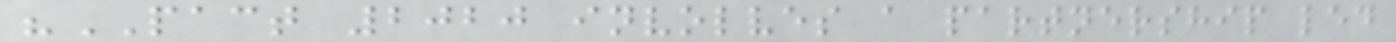"PACT 2020 involves a partnership led
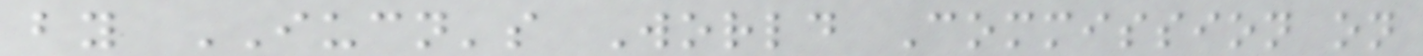by IUCN's World Commission on
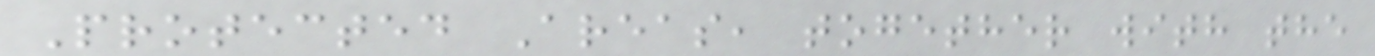Protected Areas, together with the
